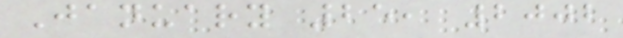January 25, 2002
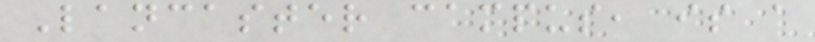Lancaster campus, is a
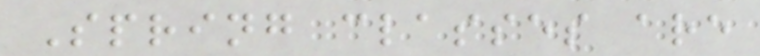Spring classes are
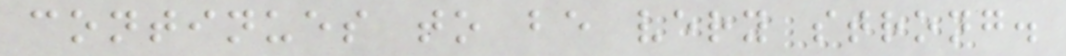continues to be very strong.
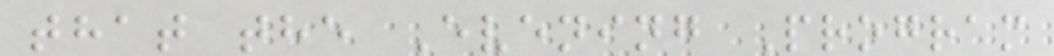that the Evening Program
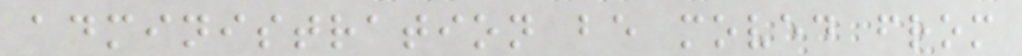administration be moved from
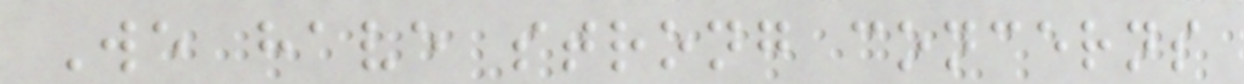We have strong concerns
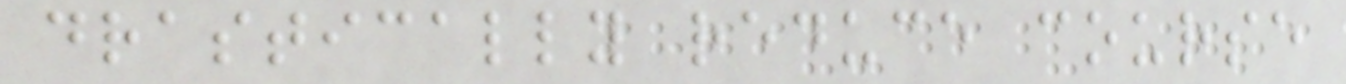drastically reduce course
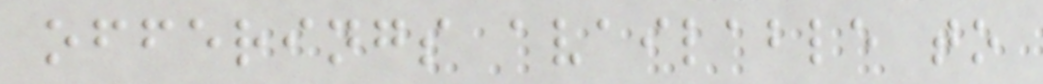offerings available to
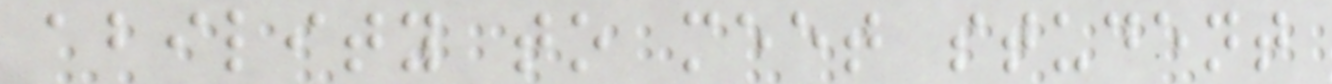ability to meet student
